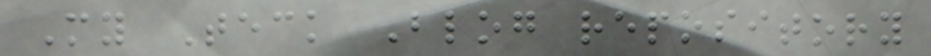My Teck Blog repository
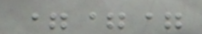===
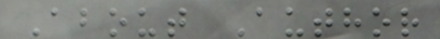About Author
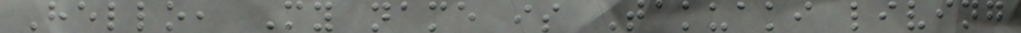Hello, My name is Takuaki living
